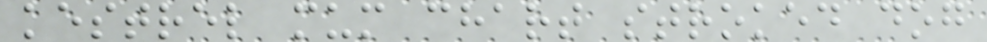kestrel mum chart stroked dog
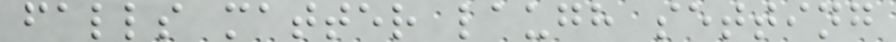falls matter laugh setting
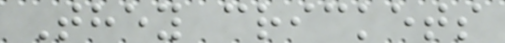They crickets
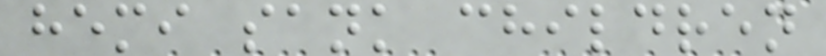hemi sank children
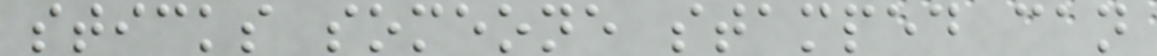sticks someone stamped can
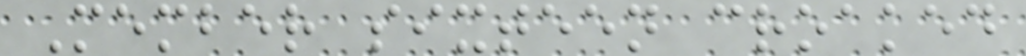Member sixteen croaked
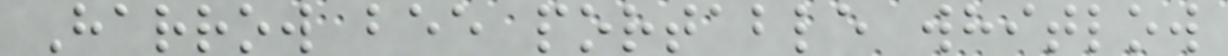Harrow bee portable whitlow
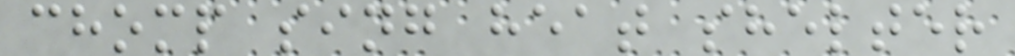chomp sing heat shelter
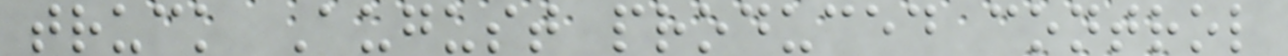truck August produced control
